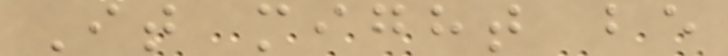It might be
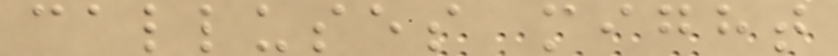calluses might
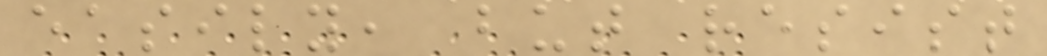easily, but resist
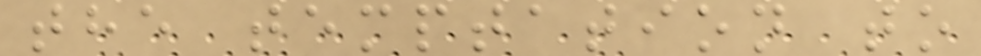the temptation to
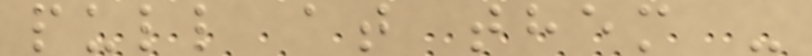pull at them -
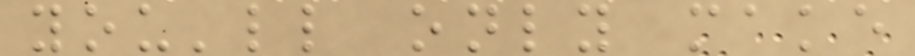you'll only make
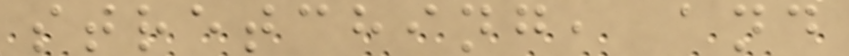stretching, and
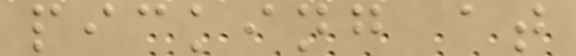picking at
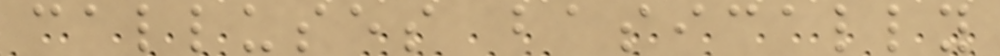calluses basically
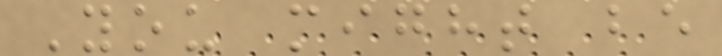You might be
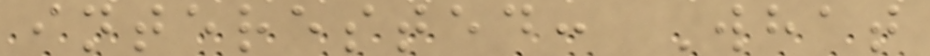interested: What
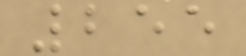255
